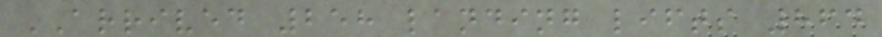ARRIVED 258 landing lifts 864
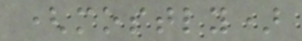(mostly)
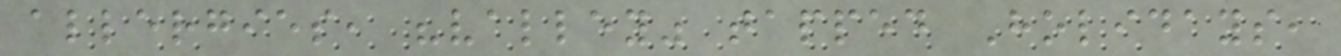allergies, "valley" tapped Holidays,
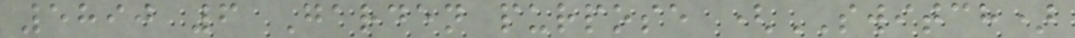5890 6 Garden purpose (SWITCH)
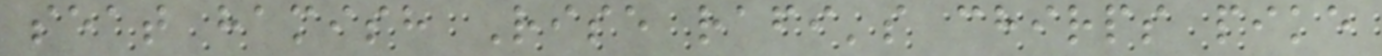seat hamish Rise rafi's chirps pike
